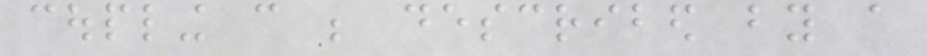coupling can be described by a
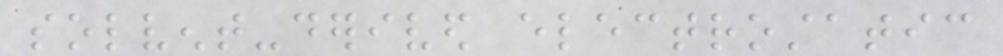solvent-derived electrostatic
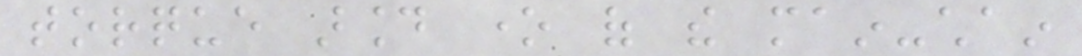torque around one of the main-chain
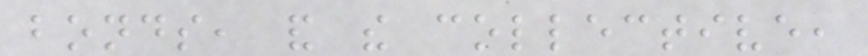bonds, and the collective,
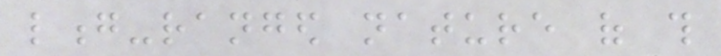long-ranged nature of this
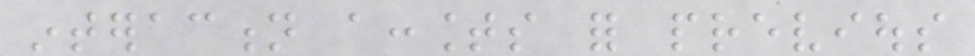interaction accounts for previous
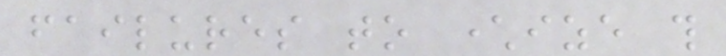failures to characterize this
